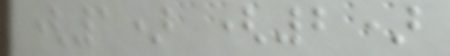(1) (2)
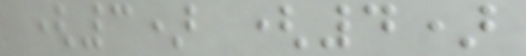(3) (4)
